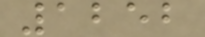1252
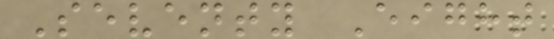Seventy Eight
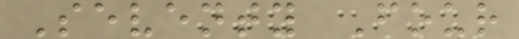Seventy Four
